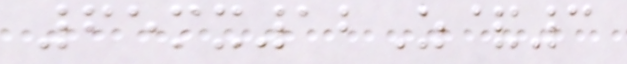65mx12Z&3
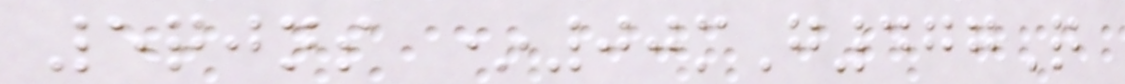5qjns *00mG477Q
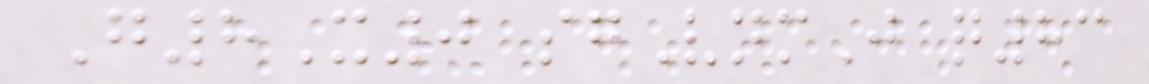G8X0 sgVnmJ q83
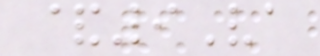&9Va
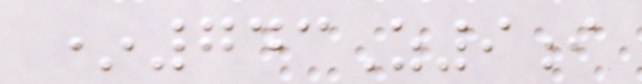*743Z9i
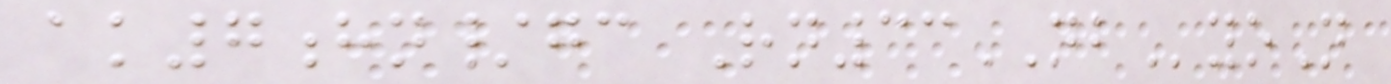ak7hn/gc Rn33NByoN
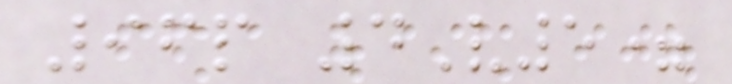96p 4V5=
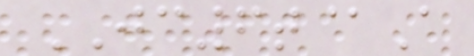JC6t@A
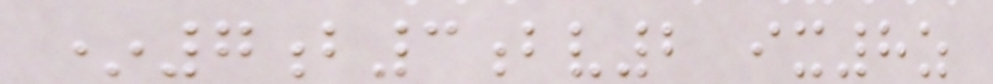*7b3bv2 ix8z
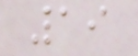19
